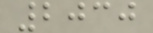2030
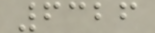6326
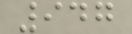947
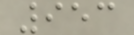953
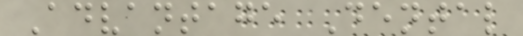Advantage Dental
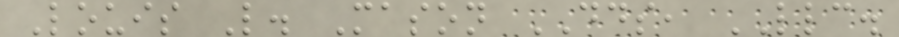Louis L. Mason DDS, LLC.
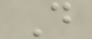D
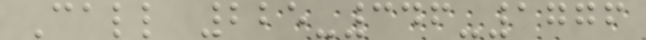Call 225-346-1776
